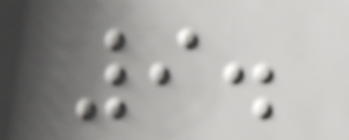9.
